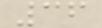36
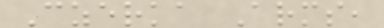Czerka Arms,
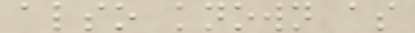also known as
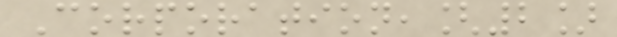Corporation,[2]
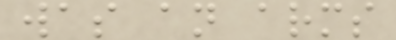was an arms
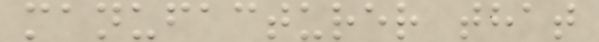manufacturer that
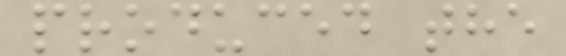produced the
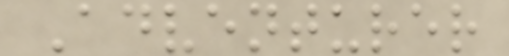Adventurer
